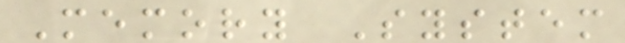Memory System
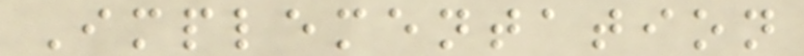Implementation
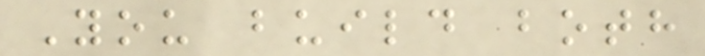You build both
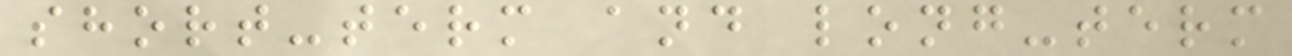short-term and long-term
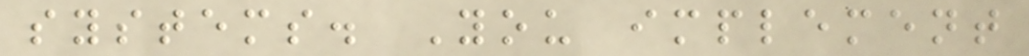systems. You implement
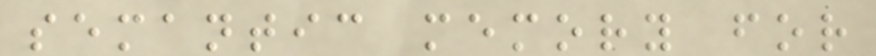semantic memory for
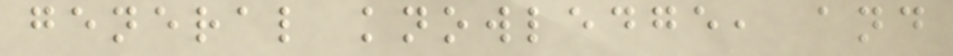general knowledge, and
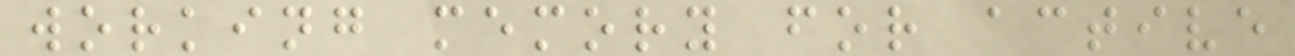working memory for active
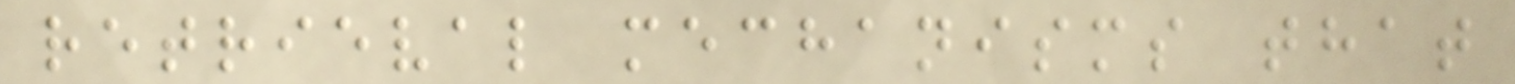retrieval mechanisms that
